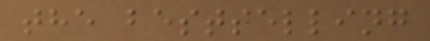the bestselling
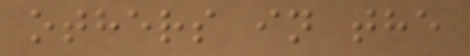others in the
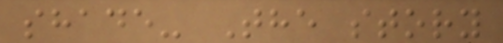shade- The story
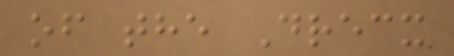of the Drecx
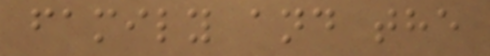family and the
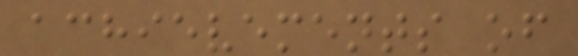achievements of
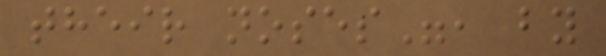their noses", by
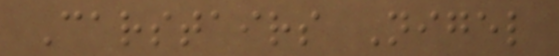Carstairs Nigel
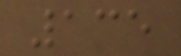135
